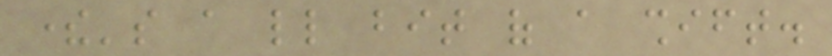there's a little bit of a shift.
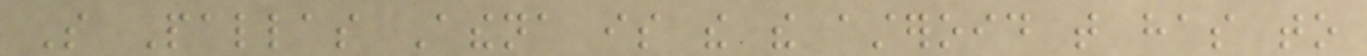So Pallas Athena is the the asteroid that has to
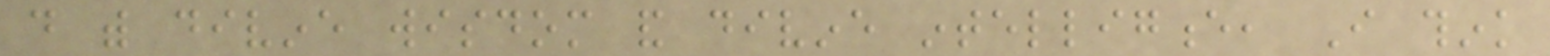do with divine wisdom and divine intelligence, I think
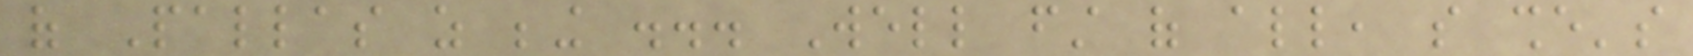of Pallas as being ... Well first of all, so she's
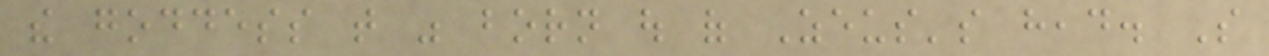the goddess that was born out of Zeus's head. So
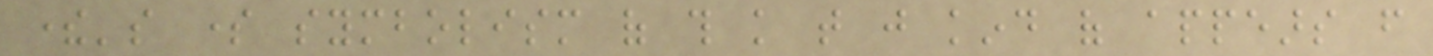there's some symbolism of this knowledge that just kind of appears from
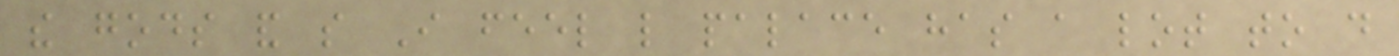the gods and so I feel like palace has a lot to do
